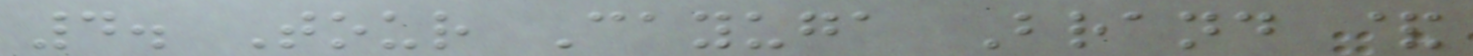4. Tour Cayuga Brand &
